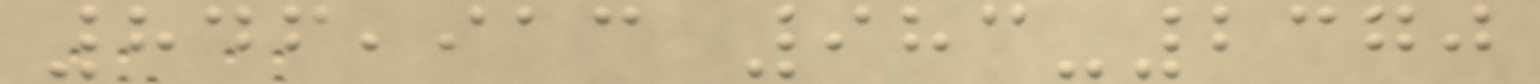846,913 983-2370
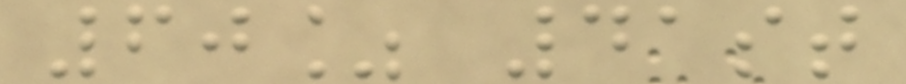60% 41st
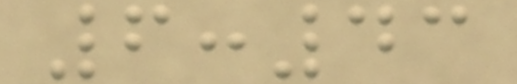6:43
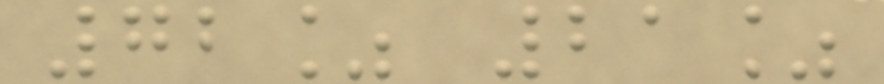72% 21%
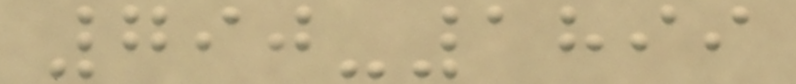790-1899
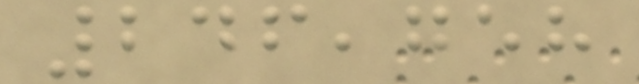246,758
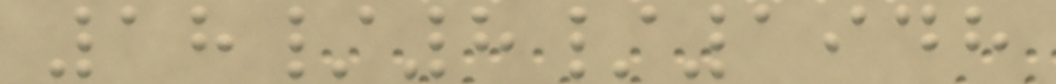18/8/1948
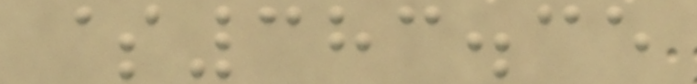$383.35
